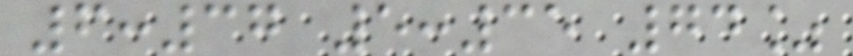6:37 5:35 74%
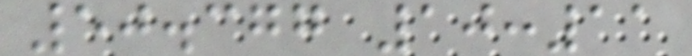50.377 10:11
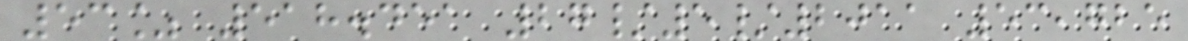53% 518.451 27/5/2011 53,725
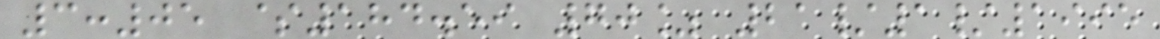3:05 $184.59 70% 21/1/1995
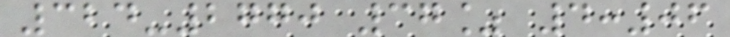324-2770 37% 4:06
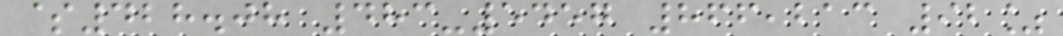$428.08 483-5457 866,213 92%
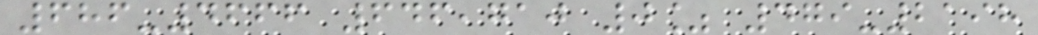686-4666 646,710 0% 479-2198
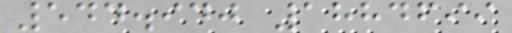544.940 1884699
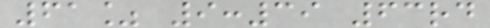61% 9:39 63rd
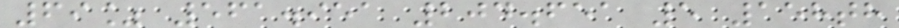69% 561.951 204.651 5 158th
